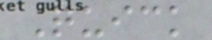Quick
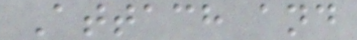Attach and
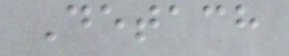Detach
